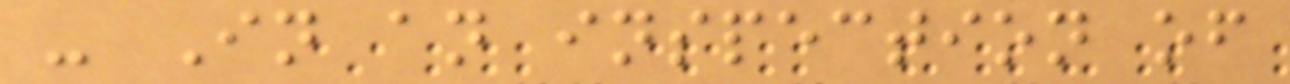- In an inspection of
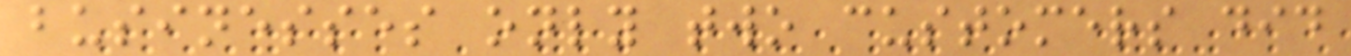businesses only two customers did
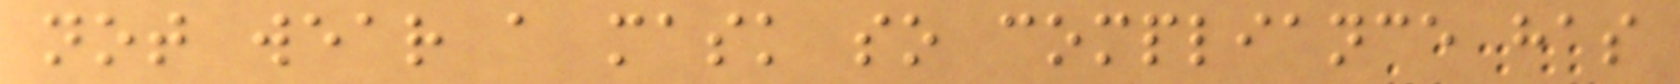not wear a mask so compliance has
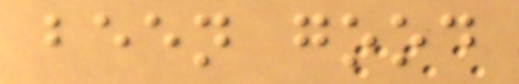been good
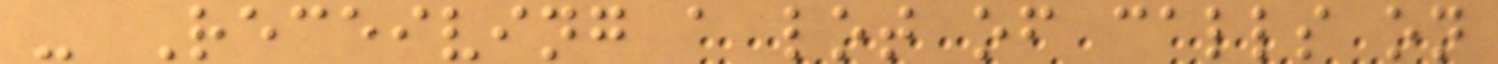- Receiving a lot of calls on
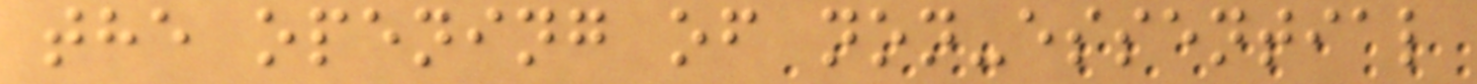the opening of non-essential
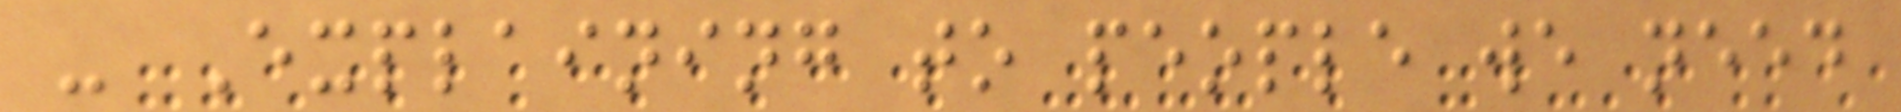- Explaining to people we need
